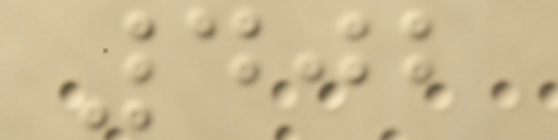402
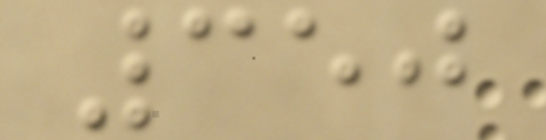350
